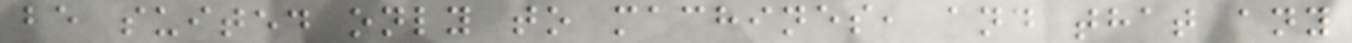be suited only to machines, and that any
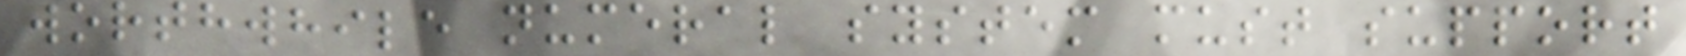worthwhile numeral system must support
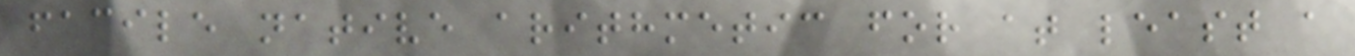facile native arithmetic for at least a
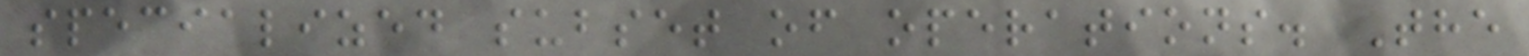specialized subset of operations. The
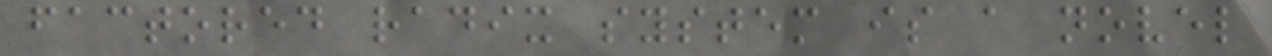factored radix system is a novel
